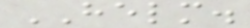HELM.
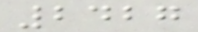2427
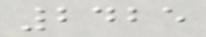2425
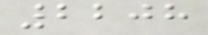2208
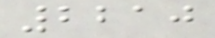2210
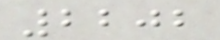2202
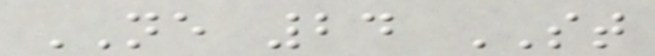NE 24 ST
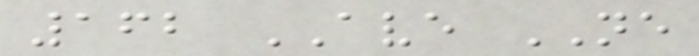162 AVE NE
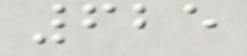625
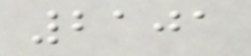2101
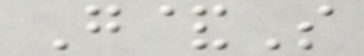G&S
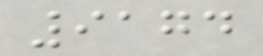9174
